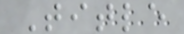Title
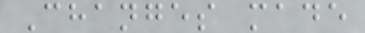Changes made
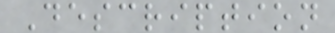Description
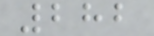282
